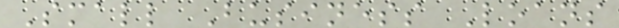Small Business Loans
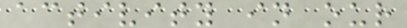activity in our
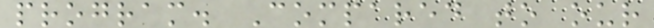program. Compared to our
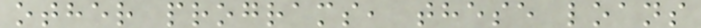other programs, these loans
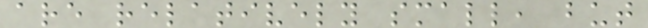are relatively small, but
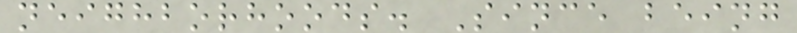neighborhoods. Since being
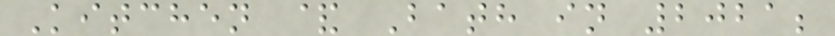Kitchen & Bath in 2021;
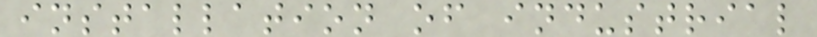installation of industrial
